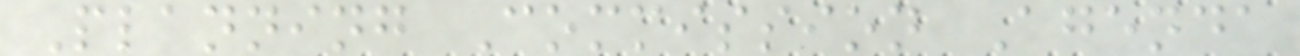Planning Commission Agenda
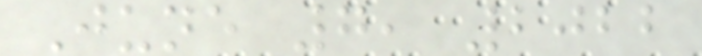June 7, 2022
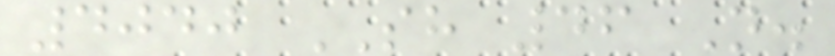4040 SH 46 N.
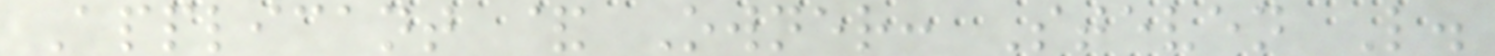Applicant & Owner: Steven L.
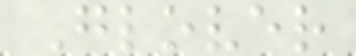Glover
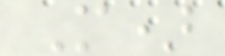M)
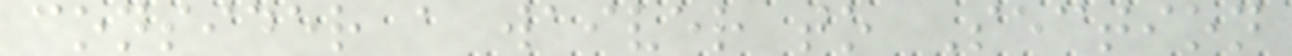consider a waiver to Section
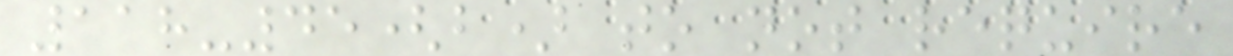118-45(b) to not require
